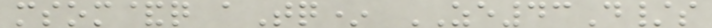msom&q aTq* ZE43D/s
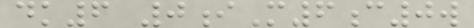dk6 0iM6c0w
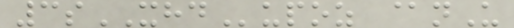3sXHDupoz @nU
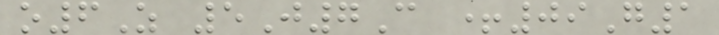o6Z 5J7C +09G1
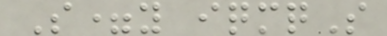S=y iqmqS
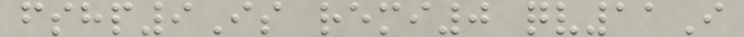fshp9Is remi0 qv11I
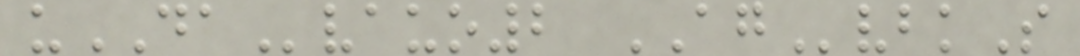uDAvauo2 AGvbkS
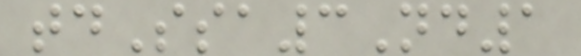tdSsa3Nd1
